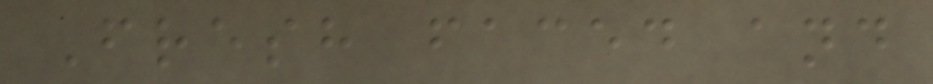Fresh faced and
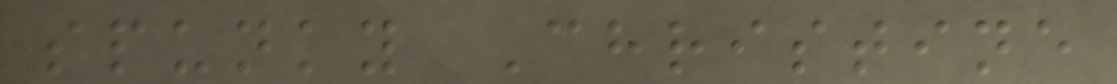spunky Christine
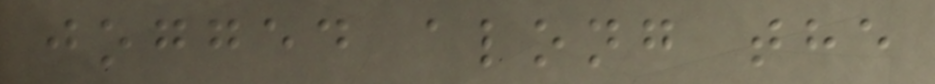jogged along the
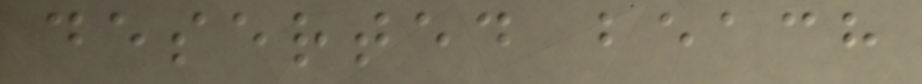deserted beach
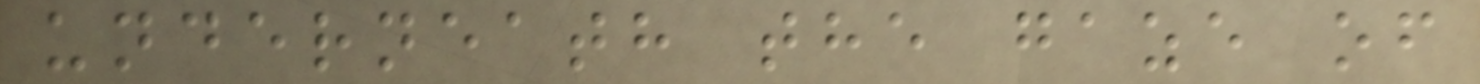underneath the gaze of
